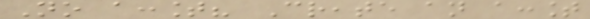No account? Create an account
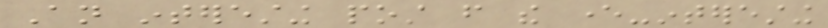An interesting post from the ever-interesting
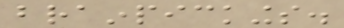brainpickings.
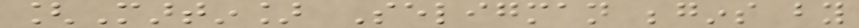[Martin] Seligman begins by
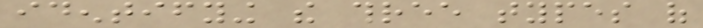identifying the three types of
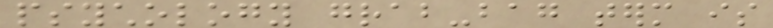psychology grab-bag term is
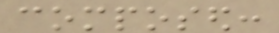composed:
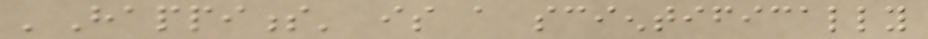'Happiness' is a scientifically
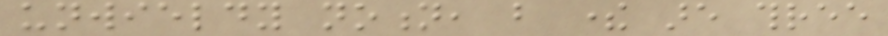unwieldy notion, but there are three
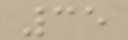35
